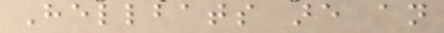Hellbats are an
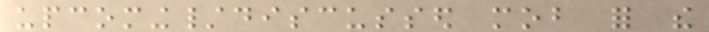upcoming/discussed mob for the
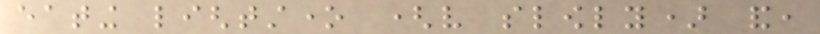eating lightstone (very slowly) and,
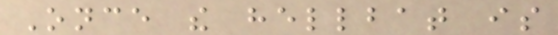Once the hellbat is
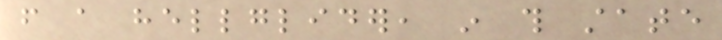from a hellglider, in this state
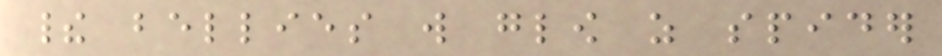their bellies will glow as spider
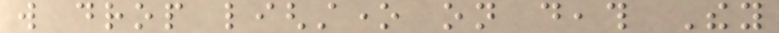will drop lighstone on death They
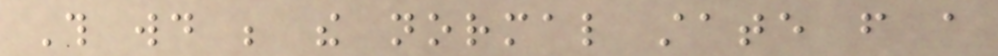This would be the normal state from a
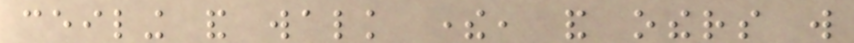ceiling and walk there, and others will
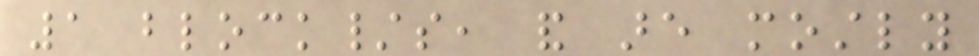1 block/s, and are mostly
